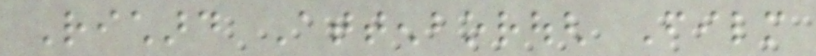Richard Attenborough Film
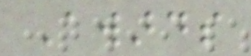Awards
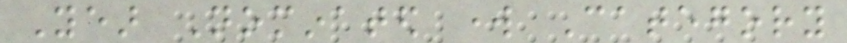Year Nominated work Category
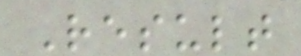Result
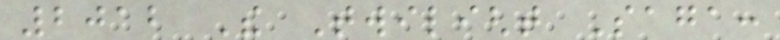2012 The Twilight Saga:
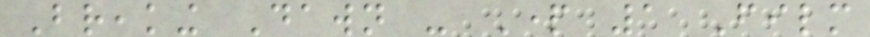Breaking Dawn - Part 1 Film
